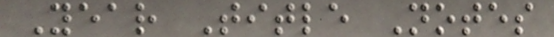Year Title Notes
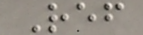Ref
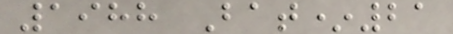1988 Bat*21
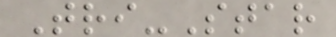Tri-Star
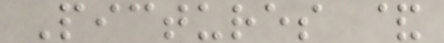Pictures &
